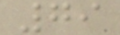79
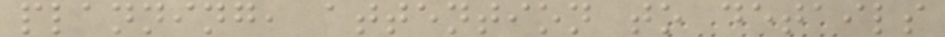planning, attention to details
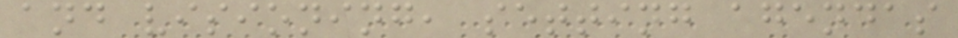and visioning, setting agendas
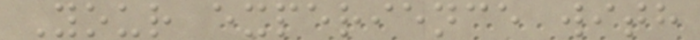Your experience with
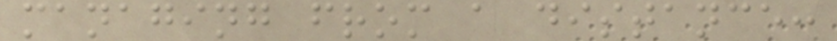managing from a distance:
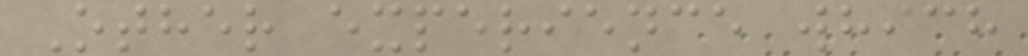Other experience which
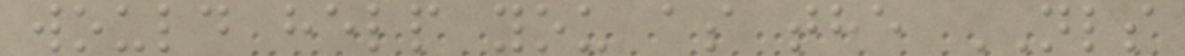would help you as the NLS
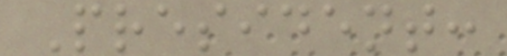President:
